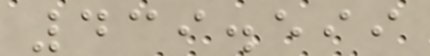439.599
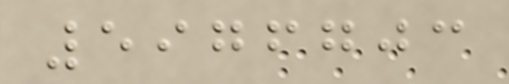5976703
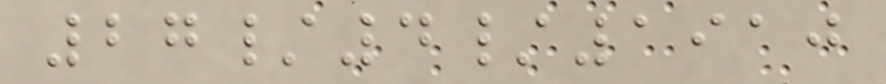27/4/1910
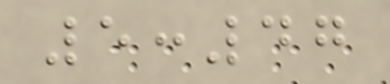5:47
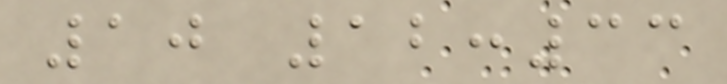10 12:33
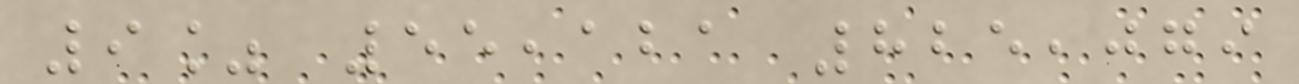9% 55,121 825,079
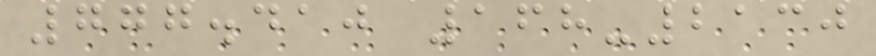777.410 168-2130
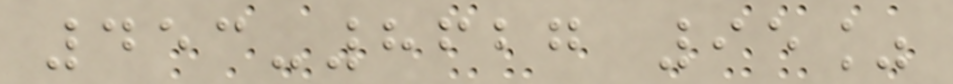453-8627 95%
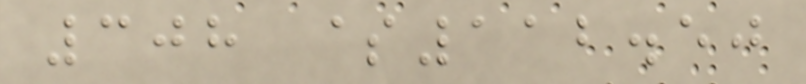308 $112.50
